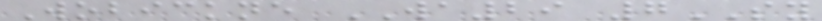Wobickne WA29 7SY
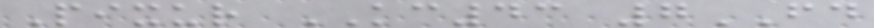Pixur KC43 7FD
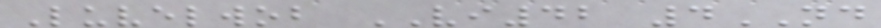Luvelwob VI42 4ND
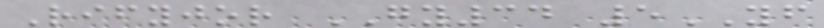Rifyjor GY34 5YF
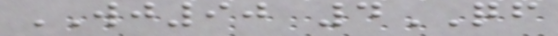WJ90 4QF
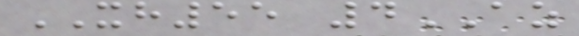XH55 4AZ
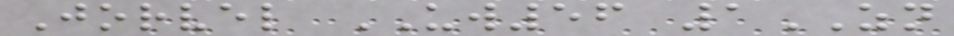Jorvel UW56 1ZN
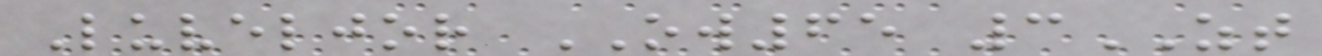Luveljor OW65 3ZT
